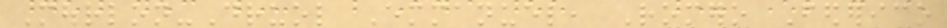Mourlon-Druol Emmanuel, Romero Federico
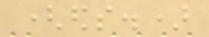(eds.)
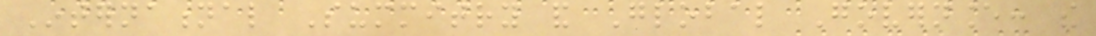International Summitry and Global Governance: the
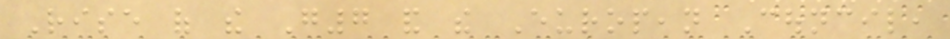Rise of the G7 and the European Council,
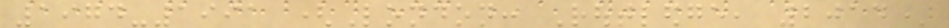1974-1991 (London: Routledge, 2014)
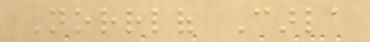Norrlof Carla
